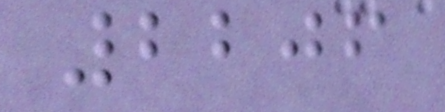2206
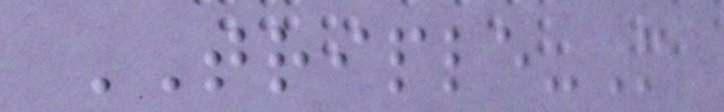TRIPLE-M
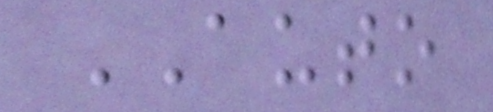AUTO
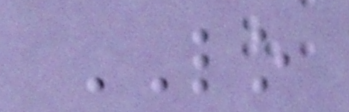LO
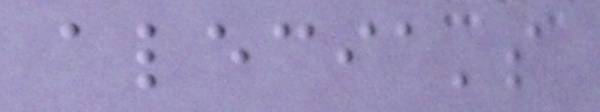alecia's
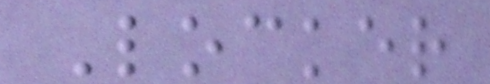Locker
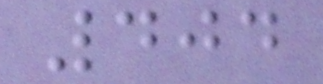404
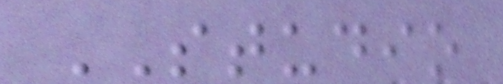STUDIO
